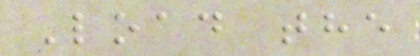Load the
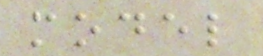model
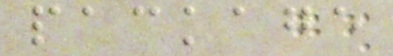package
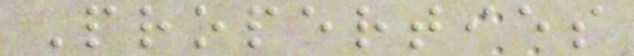Properties
